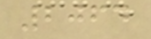2064
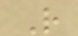R
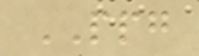PPG
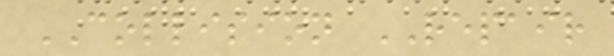COLLISION REPAIR
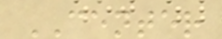CENTER
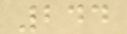244
